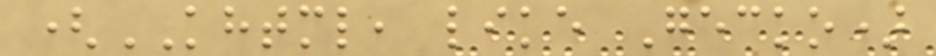(KHTML, like Gecko)
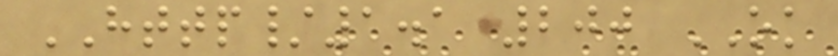HTTP/1.1 200 OK
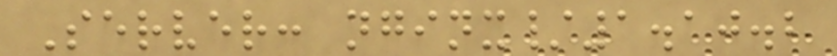Server: nginx/1.10.2
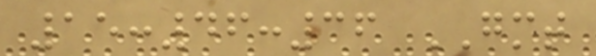15:46:36 GMT
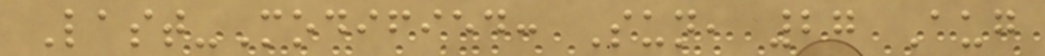Last-Modified: Sun, 27 Aug
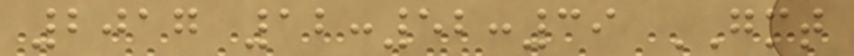2017 12:52:39 GMT
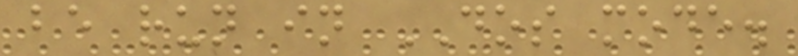be run in DOS mode.
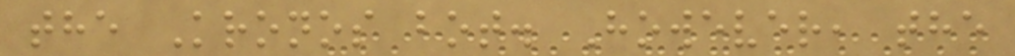the Kronos bot. However, the
